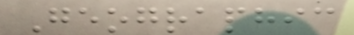Geographic
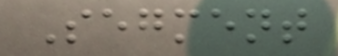Segment
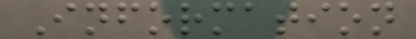Information
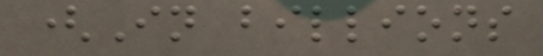(In billions
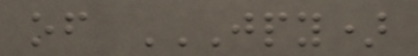of JPY)
